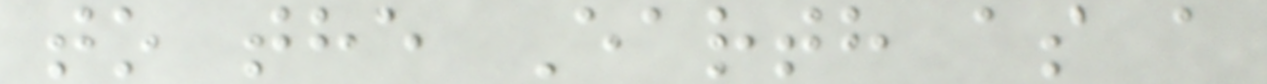to the Earth as a
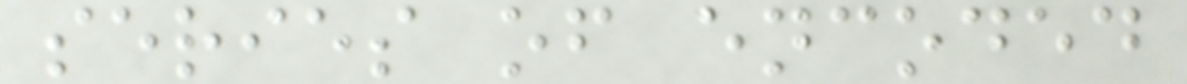series of encoded
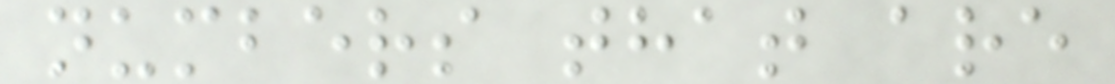numbers that are
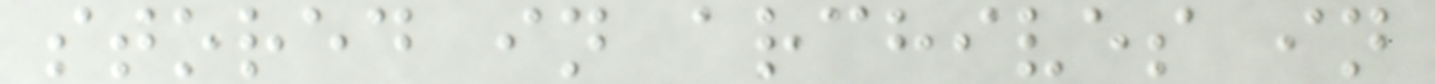stored in archives in
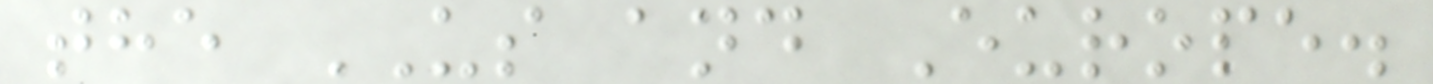the US and Europe.
